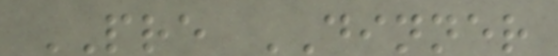PRE DINNER
